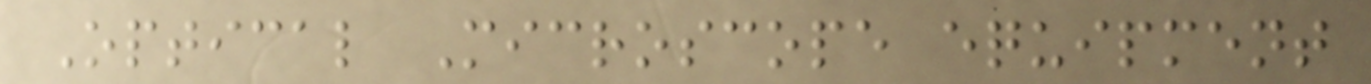Optical Microscope equipment
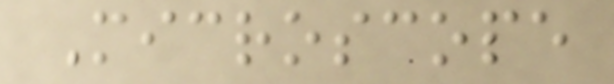Microscope
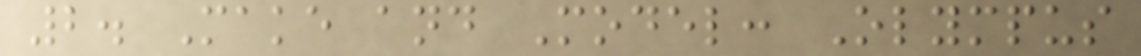2. Make and Model: Olympus
